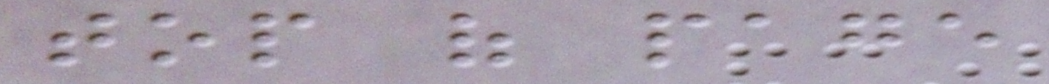top of page
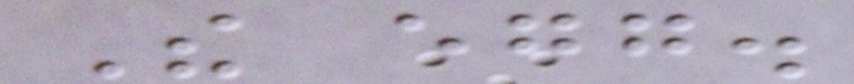The egg.
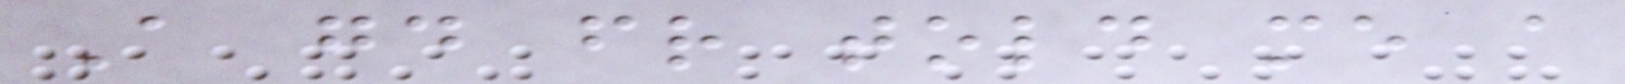A good friend told me a
